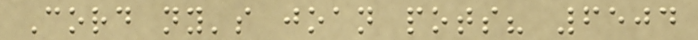Cord ny's joan pots? 6504
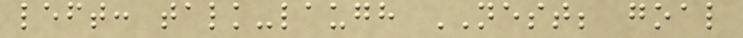left: talk-laugh NEST; goal
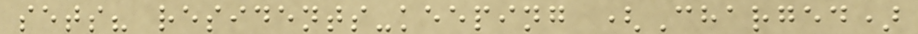sets? residents-keeping (Charged)
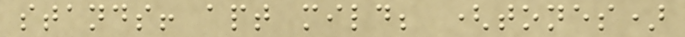stands! apt mild; (tones)
